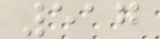517
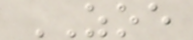ZOE
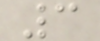3
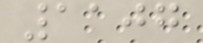1107
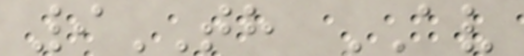9TH AV
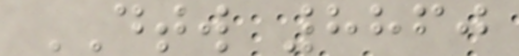DTW 8860
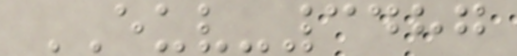EUV-3487
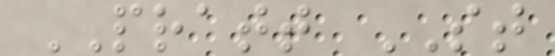PRATT ST
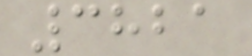3821
